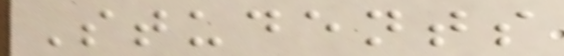Students
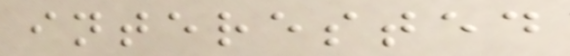interested
